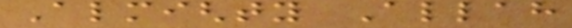Almighty Allah
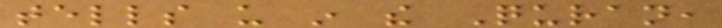tells us in the Quran,
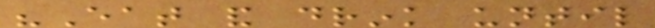"Eat and drink until
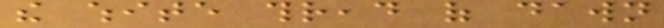the white thread of dawn
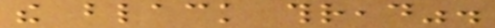the black thread".
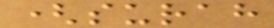(surah
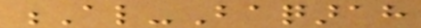Al-Baqarah
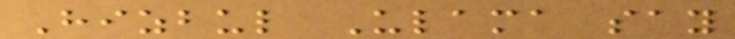Hizbul Ulama say
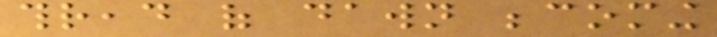thread of dawn becoming
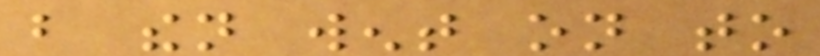but then went on to
